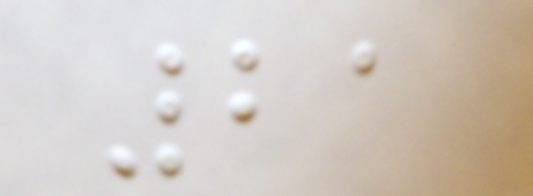21
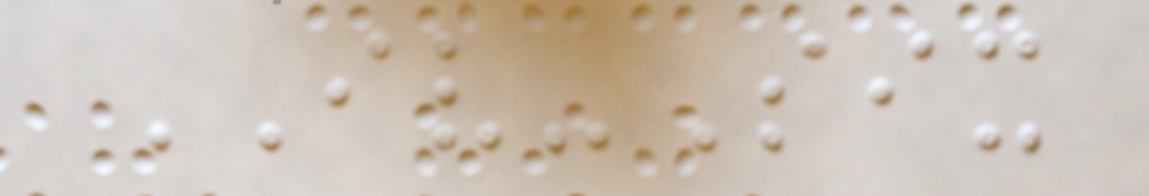IV-Six
